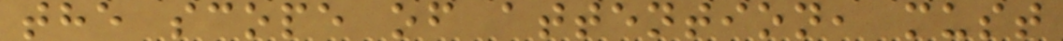the scope of attention, must
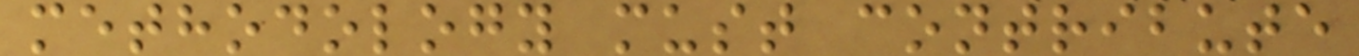methodology must contribute
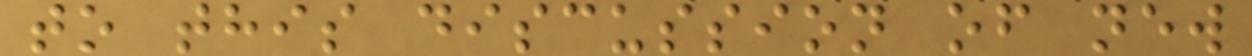to this discussion of new
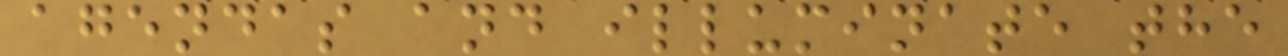agendas and illuminate the
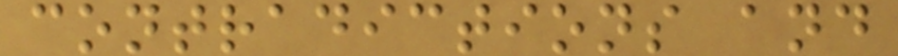contradictions and
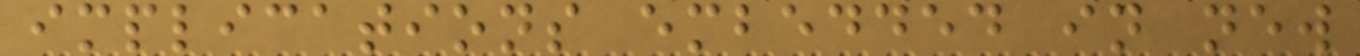implications embedded in new
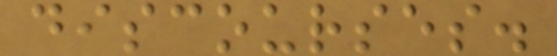discourses.
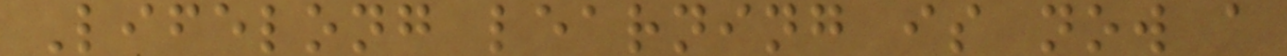Lifelong learning is now a
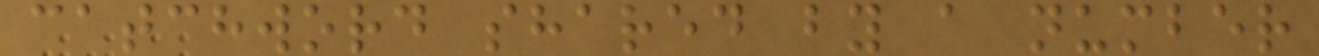catchword shared by a number
